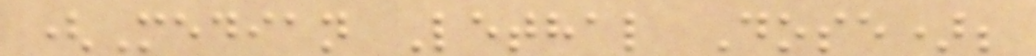(Median Lethal Dose);
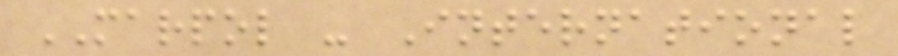MARPOL - International
